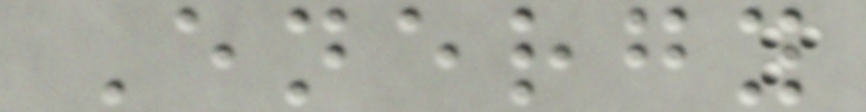Energy
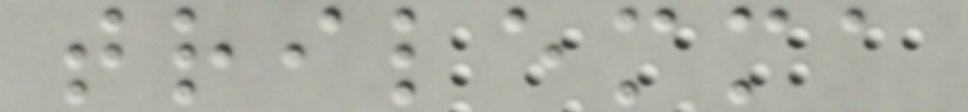trilemma
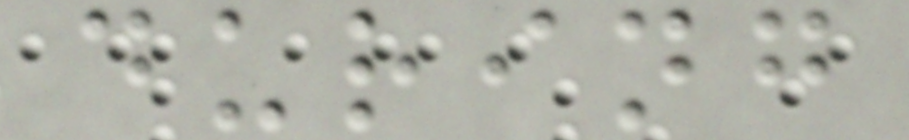during
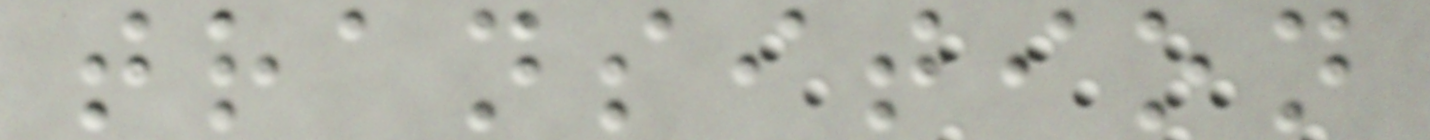transition
